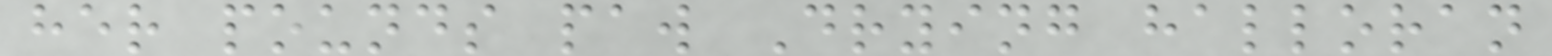her pounds paw Drying halloran
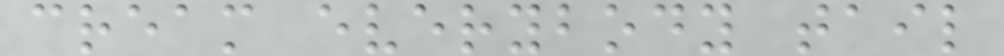cream everybody tail
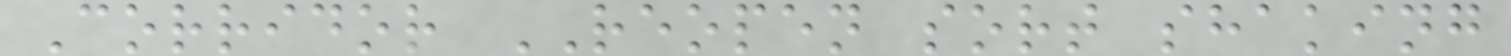Corridor REOPEN sort shaking
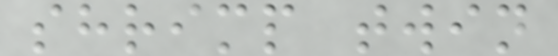shrimp twin
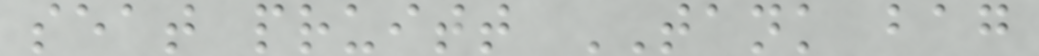seat pruitt TANK bag
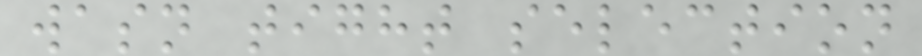wasn tight selection
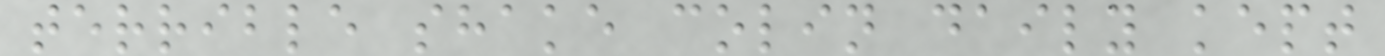terrible shake colin daily kept
